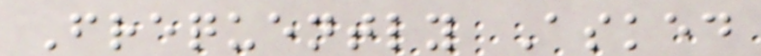Frequently Asked
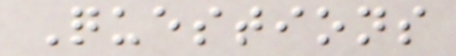Questions
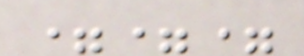===
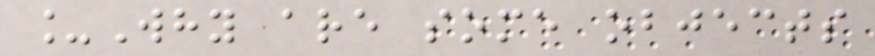_Why are some objects
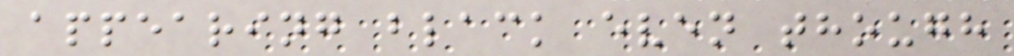appearing black even though
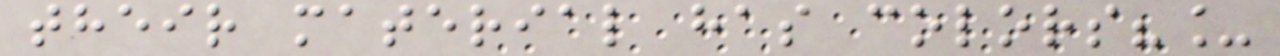their material has colors?_
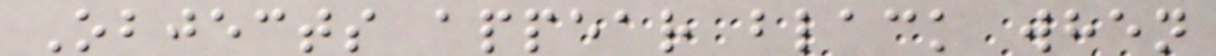Objects appear black when
